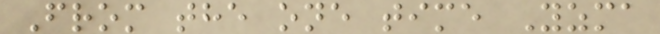From the one time Yzma
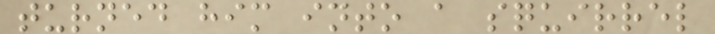turned him into a squirrel
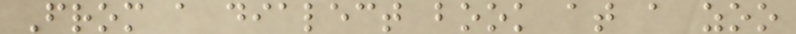From a dialect book at a zoo
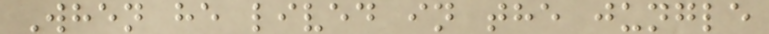When he lived in the jungle
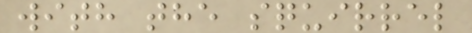with the squirrel
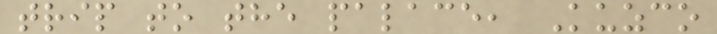trip to the palace, Kuzco
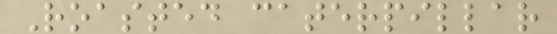Roasted caterpillar
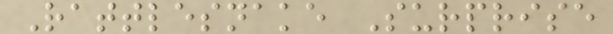Rattlesnake Surprise
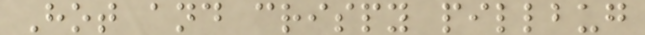Hot and crispy pillbug
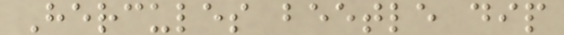Hercules beetle dip
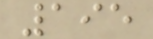195
